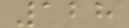128
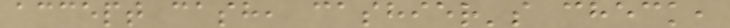accept cash, cashier's check,
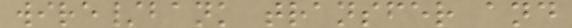wire/bank transfer and
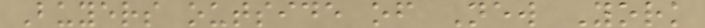Buyers outside of New York
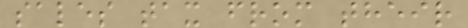sales tax from their
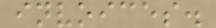invoices.
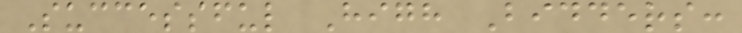Successful High Bidders:
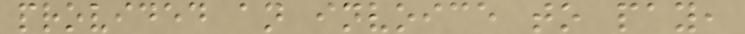provided an invoice to pay,
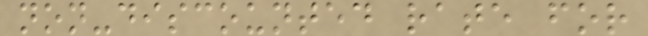non-discounted rate for
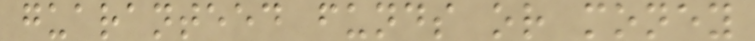guaranteed funds or money
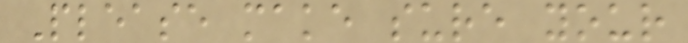Please make sure your
